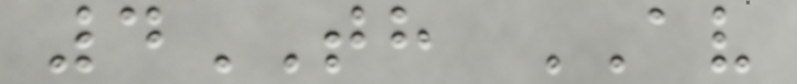4TH AV
